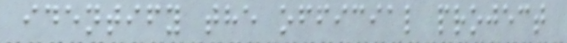identify the official project
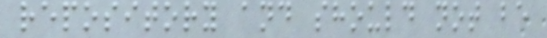repository and should not be
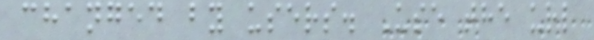changed by users. Use the url
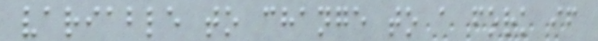variable to change to a fork if
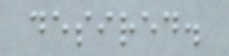desired.
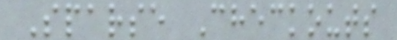Sparse Checkouts
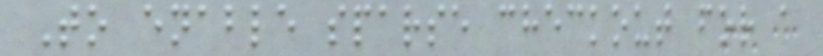To enable sparse checkout for a
